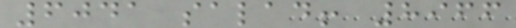6041 salad! 8966
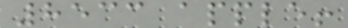8533 apple!
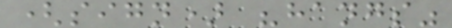(sign) "hangs"
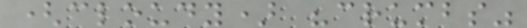(cloudy) "crumbs"
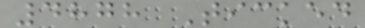4878 Ticked
